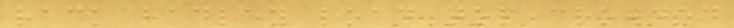rack hadley load top crowded
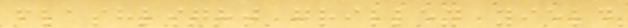flashlight grilled yield
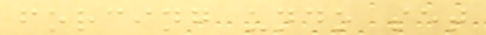forcing undo set
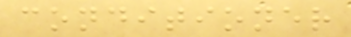conditioner
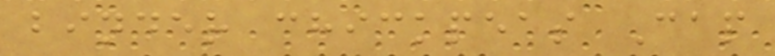binder chickpeas Cap
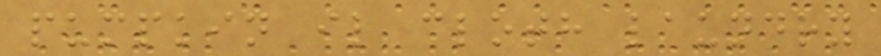pumpkin il cloth laundry
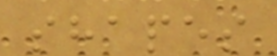shapes
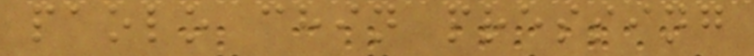paolo chin pressing
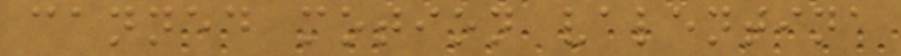canned motion valentina
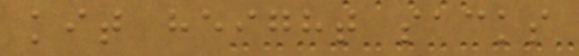kit height sacks
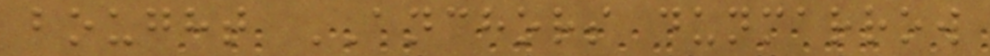bought ANCHORS dunmarrow
